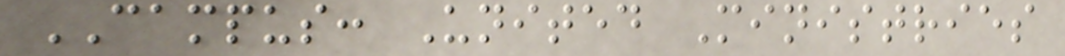CAMPUS: United Ministries
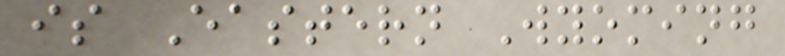is Eastern Wyoming
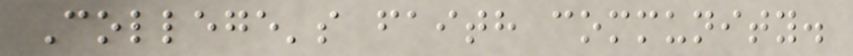College's faith community.
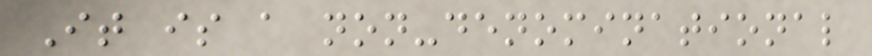It is a non-denominational
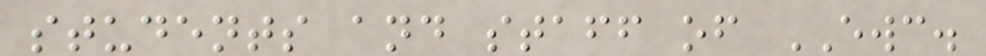students and staff of EWC.
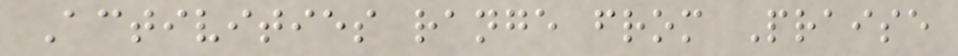Activities range from Praise
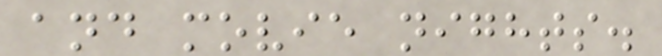and movie nights.
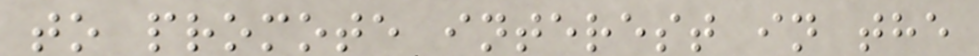to promote interest in the
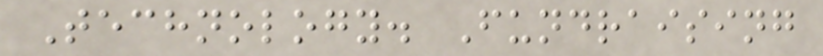Technology. Fundraising
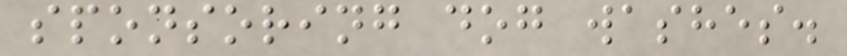sponsoring dog washes.
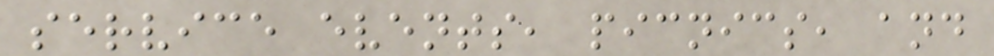service events, picnics, and
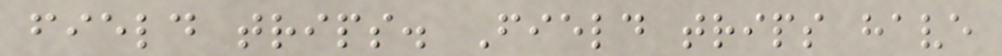field trips. Field trips have
